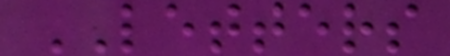LETTERS
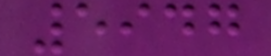5947
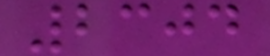2304
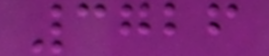3726
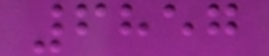6857
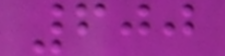600
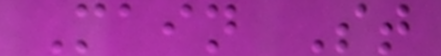Main St
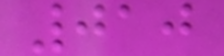010
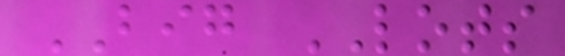BIG LOTS
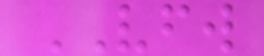VFW
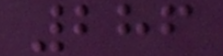286
